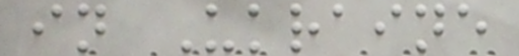in Ukraine
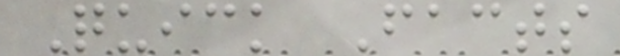Quick Facts
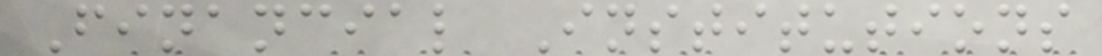Financial Institutions
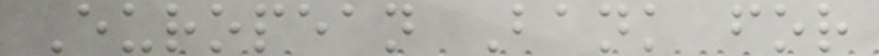European Bank for
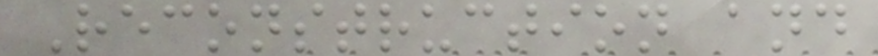Reconstruction and
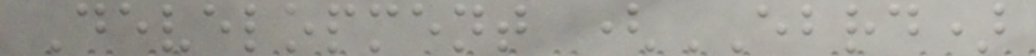Development (EBRD)
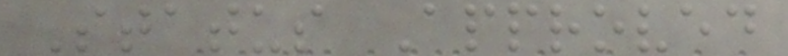Status Approved
